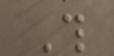This
